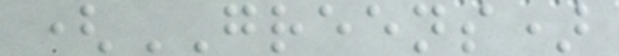(GREENS)
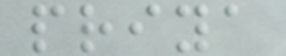priya
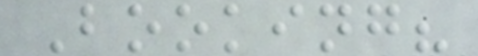Booking?
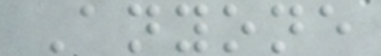Anyone
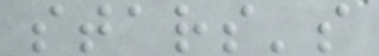stars's
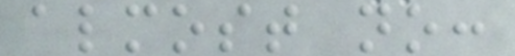almost no:
